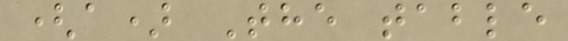(a) The table
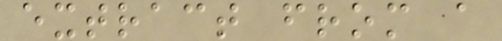extract from a
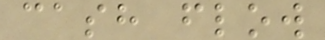cash flow
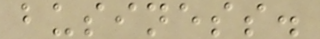business.
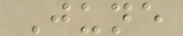June
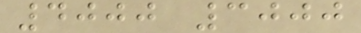4000 3000
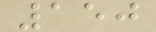150
